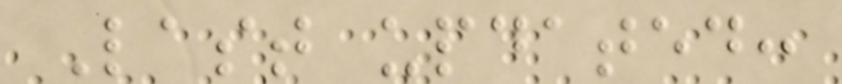Last updated:
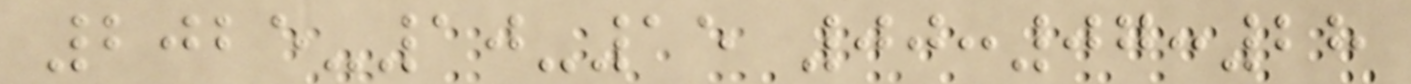2025-10-15 00:07:28
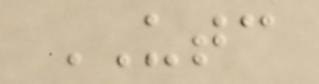UTC
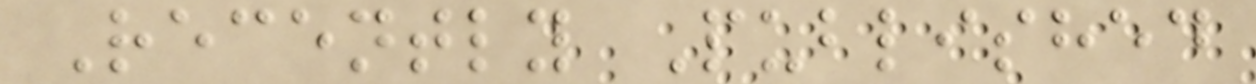Recently Published
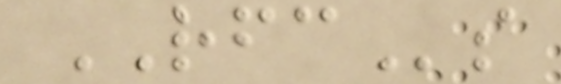RFCs
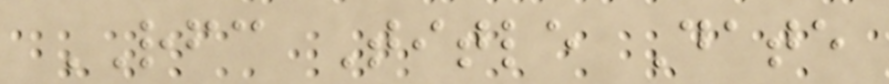RFC Title Date
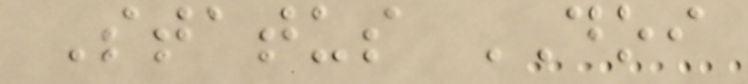Status DOI
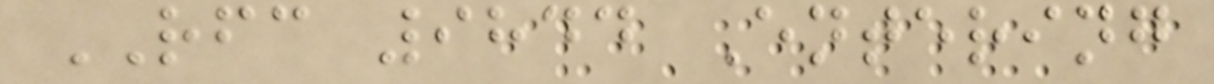RFC 9844 Entering
